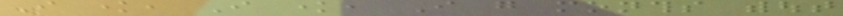I know, I know, I go months without
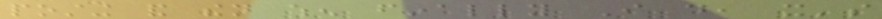posting and then when finally I do, it's
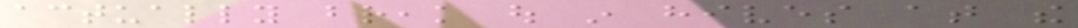actually break out in hives at the
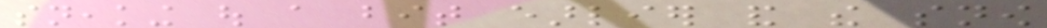sneaking out a bit earlier and the snow
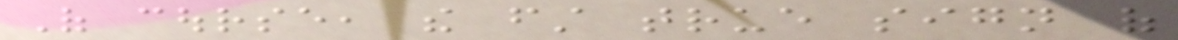Of course, the first true sign of
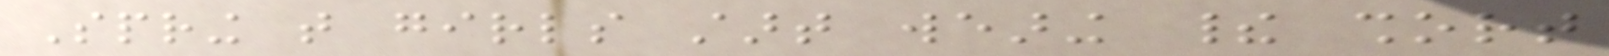Spring that girls start wearing their short
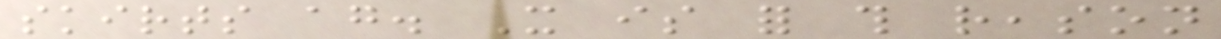skirts again. It is for this reason
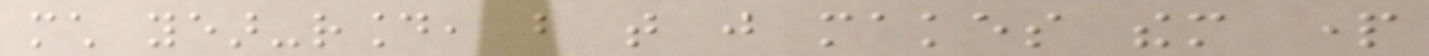much year-round, but that just makes them part
